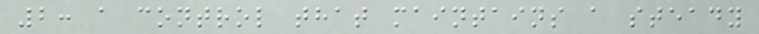2: a control that maintains a steady
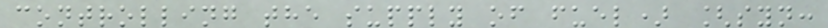controlling the supply of fuel) [syn:
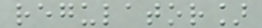regulator]
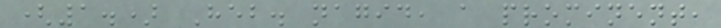(1.) Heb. nagid, a prominent,
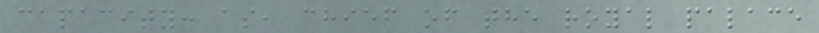capacity: as, chief of the royal palace
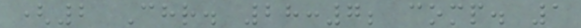(2 Chr. 28:7; comp. 1
